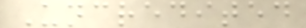Uncredited
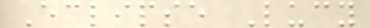Eclipse Lucy
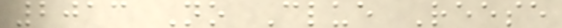2013 No Clue Reese
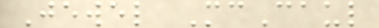Jewel McCaul
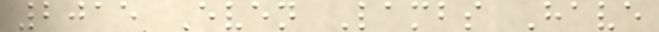2015 Even Lambs Have
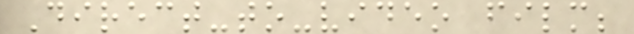Direct-to-video film;
